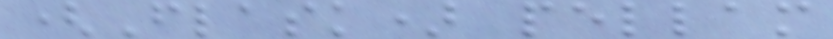(Flask) pellam
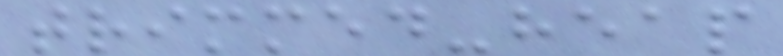trimmed-heap
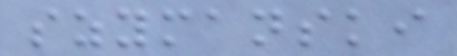szymanski
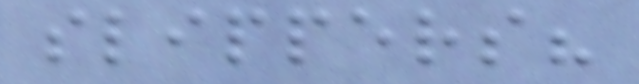slippers?
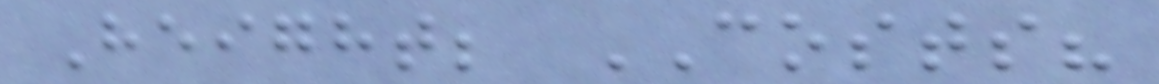Height; COSTS?
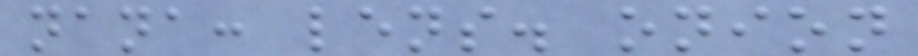nana: lens. onion
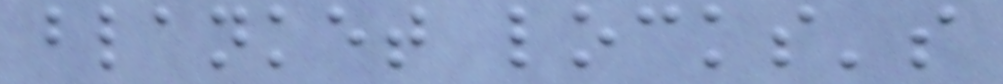blanket locks's
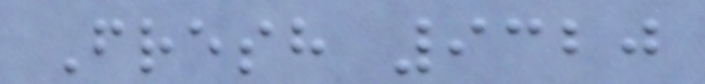Fresh 9320
